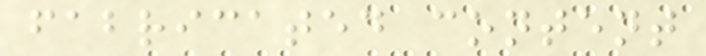fabricated content
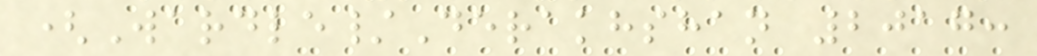(Wardle/Derakhshan 2017:
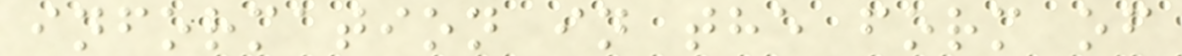information in the form of
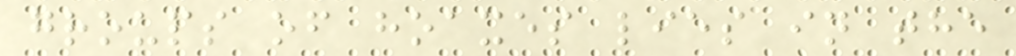groups of hoaxes lies in the
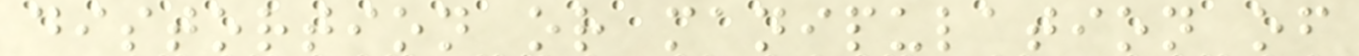distortion or manipulation of
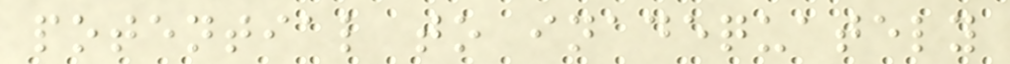potential to inadequately
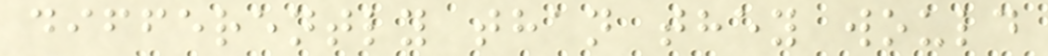differently than they would
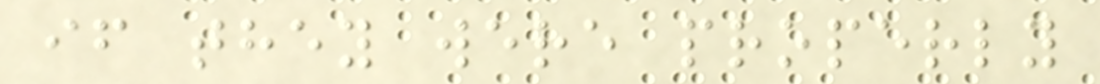if they were properly
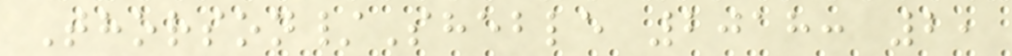Thorson/Sheble 2018: 2,
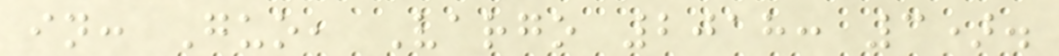in: Guo, Vargo 2018: 3).
